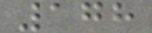178
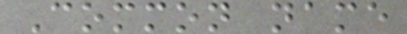Common name
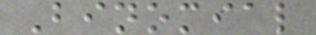Binomial
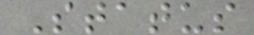Status
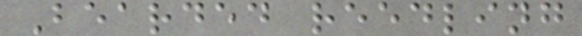Bearded reedling
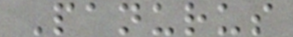Panurus
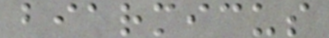biarmicus
